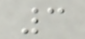3
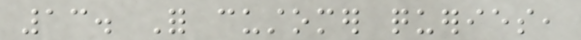13. For customer queries,
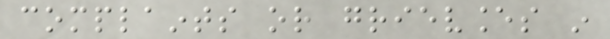complaints or grievances in
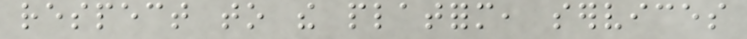respect to the platform, services
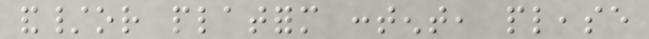and/or platform content, please
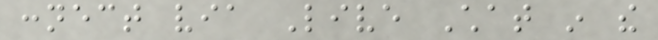connect via Live Chat in the
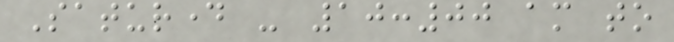Saturday - 10:00 am to
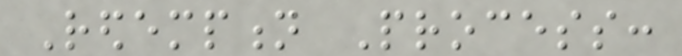Redemption Process:
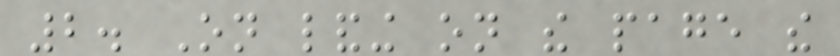2. On landing on the page the
